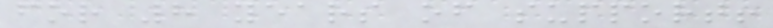for 8 years of support!
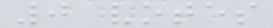0 votes
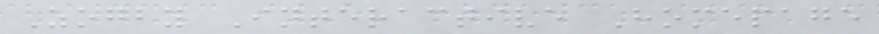Zogby Interactive Homepage
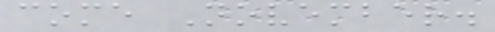come November.
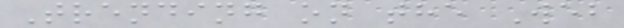Trending on the Web
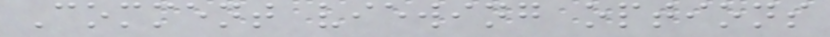Comment viewing options
